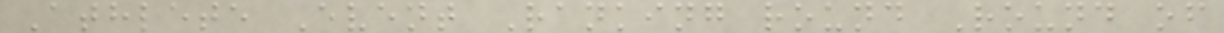Athlete Event Ranking round Round of
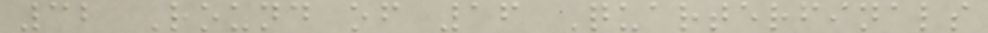32 Round of 16 Quarterfinals
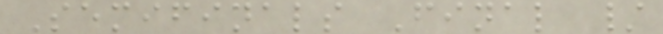Semifinals Final /
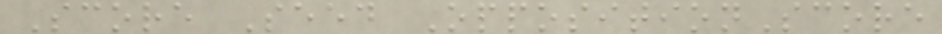Score Seed OppositionScore
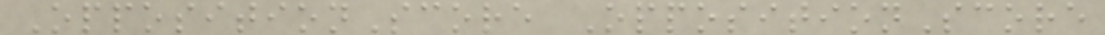OppositionScore OppositionScore
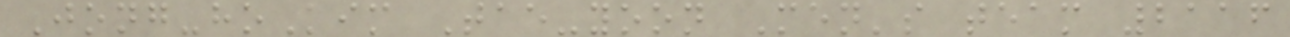Jong-hoKim Tae-yoon Men's team 2116
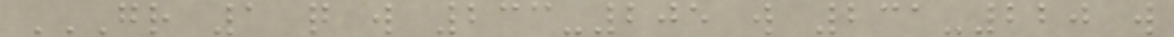GR 1 Q W 233-205 W 231-220 W
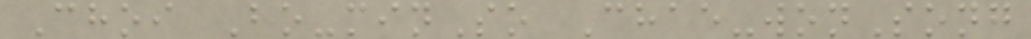Choi Bo-minSo Chae-wonSong
